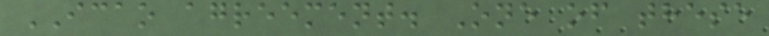ICAO agreement. One of these
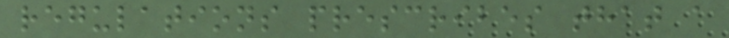regulations prescribes that a
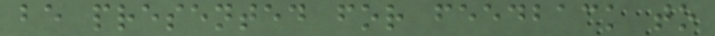be presented for feedback to
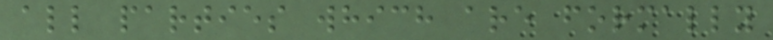all parties which are formally
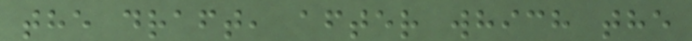the draft, after which the
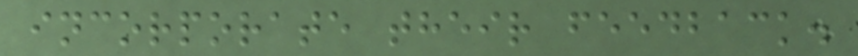incorporate their feedback.
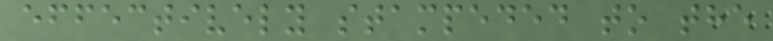effectively stampeded to the
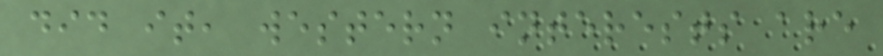did it, western interests are
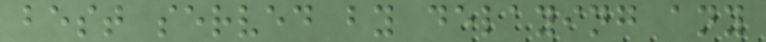best served by delaying any
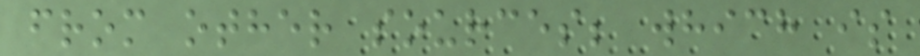from other sources; which is
